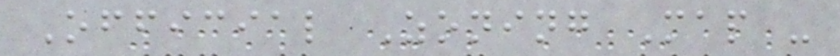Official Zoning Map -
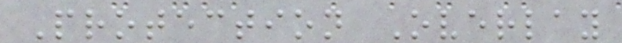Protection Overlay
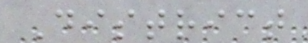District
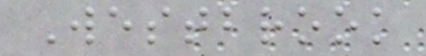Westbrook
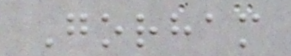Gorham
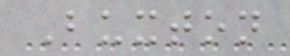Buxton
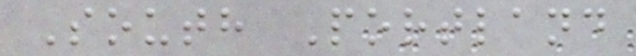South Portland
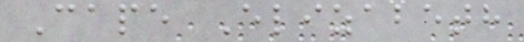Cape Elizabeth
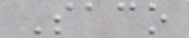Saco
